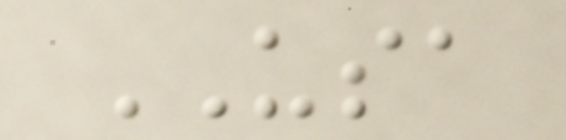USA
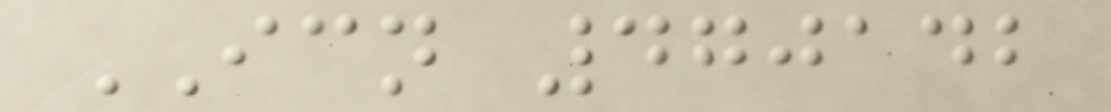ICN 470142
